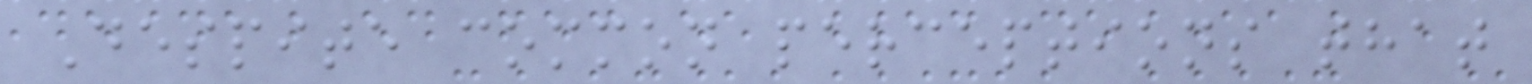Despite common perceptions that
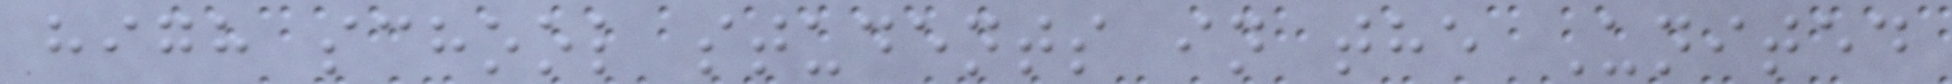high school students in the United
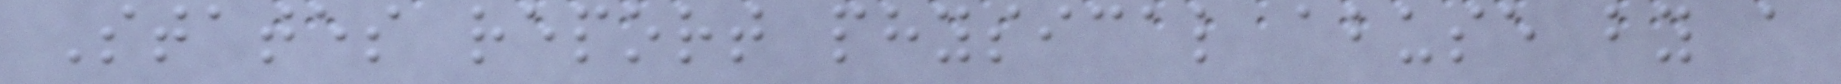States report physical abuse by a
